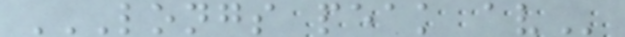LONGS PEAK AV
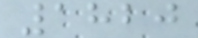1820
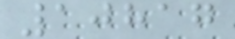10817
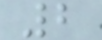2
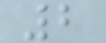2
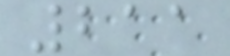211
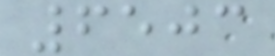6503
